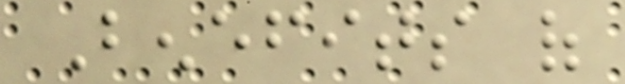Benefits of
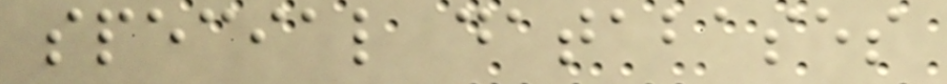special databases
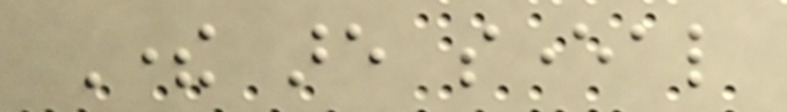There are several
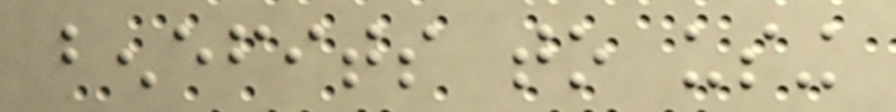benefits to using
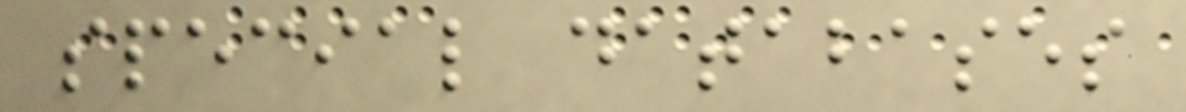special databases
